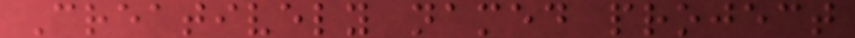Creatively named project
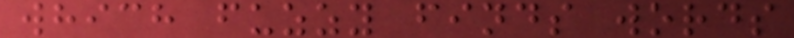which fuzzy finds words
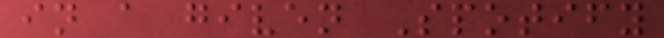in a given Spotify
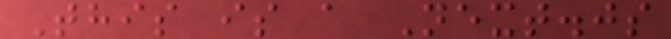This is a Next.js
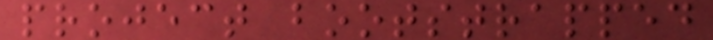project bootstrapped
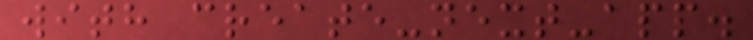with create-next-app.
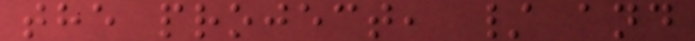the project, / and
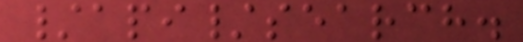/api/search.
